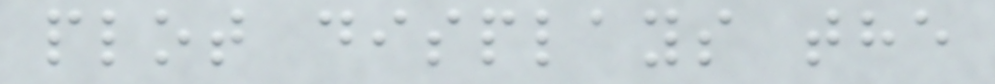plot displays the
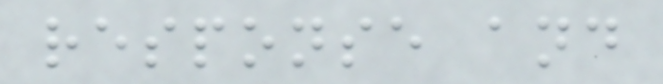response and
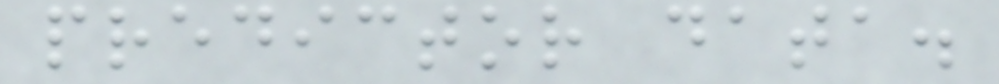predictor data.
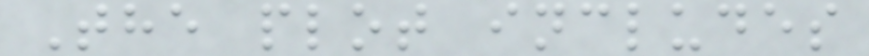The plot includes
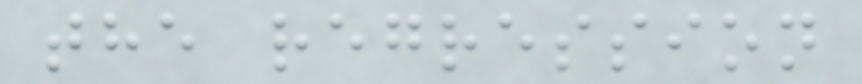the regression
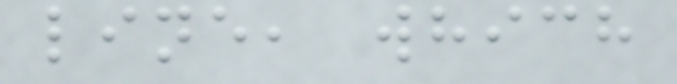line, which
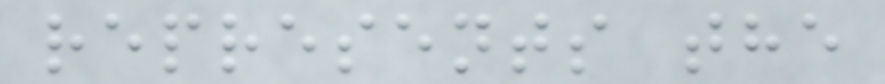represents the
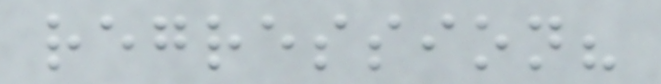regression?
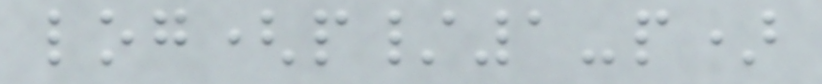log(p/1-p)
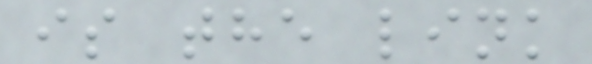is the link
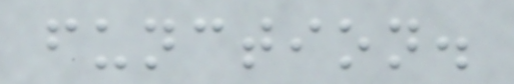function.
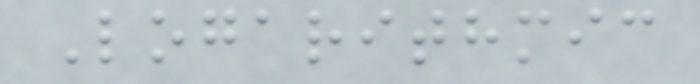Logarithmic
